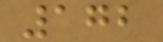172
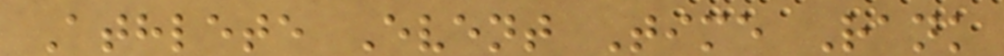Athlete Event Time Rank
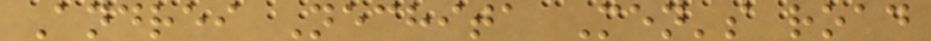Andrei Nechita Men's road
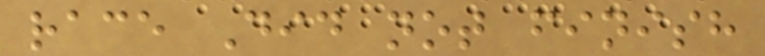race Did not finish
